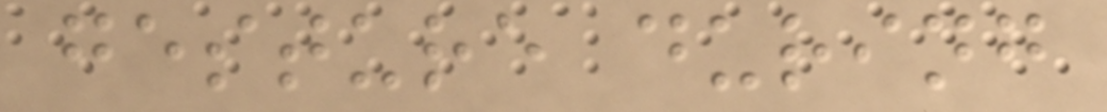gesture during
